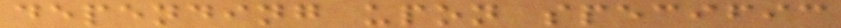depending upon specific
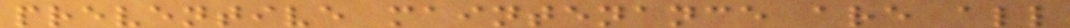preventive maintenance are all
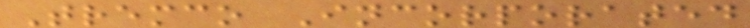Tremco Incorporated
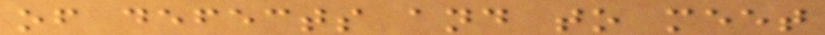of defects and to meet
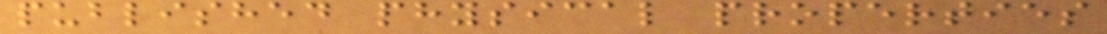published physical properties
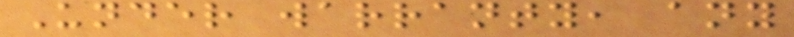Under warranty, any
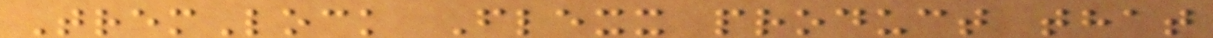TremLock Flexx product that
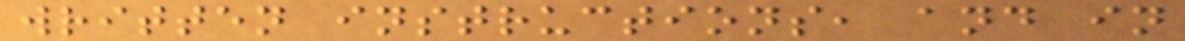written instructions, and in
